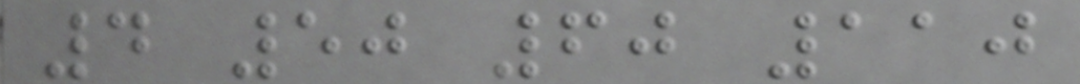4 50 60 110
